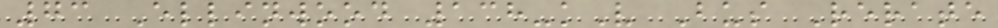73 Ellinwood 138-kV Bus Rerate
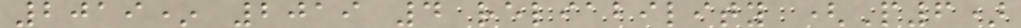2019* 2019 4 reliability (P6)
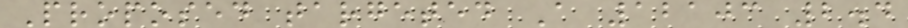Proposed targeted A 12103 2.4
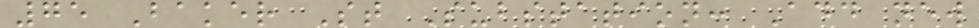75 Baker St Substation: Add new
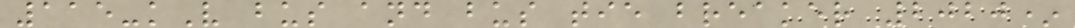115-kV bus and bus tie breaker 2020*
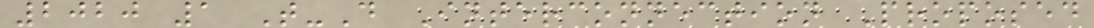2020 1 T-D Interconnection Proposed
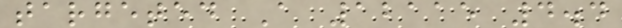targeted A 12115 4.4
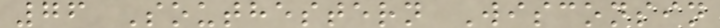76 Southestern Wisconsin
